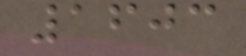1603
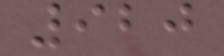920
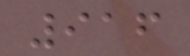916
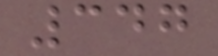347
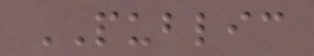PUBLIC
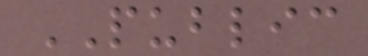PUBLIC
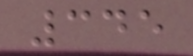345
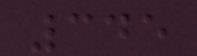345
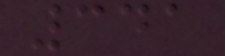341
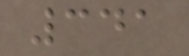341
